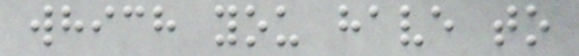which you have to
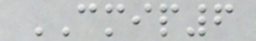CMIP6
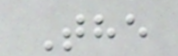The
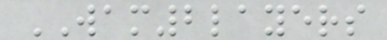WAM2layers
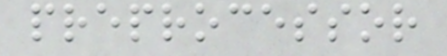preprocessor
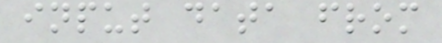input data from
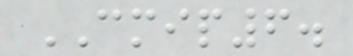CMIP6.
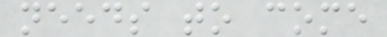needs to come
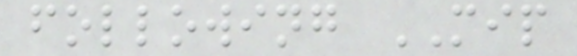following MIP
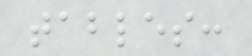tables:
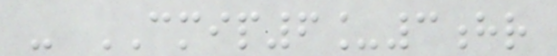- CMIP6_3hr
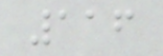116
